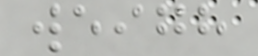weigh
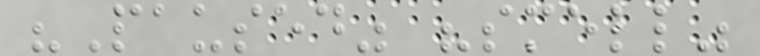"Paused" "smell"
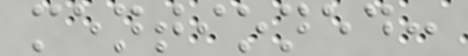mentioned:
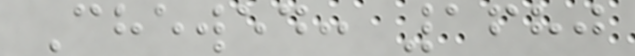Chewed: 1680
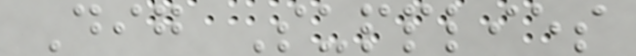Dig Supplies
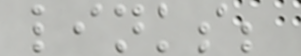links;
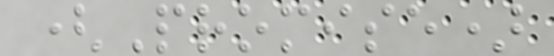(Promise)
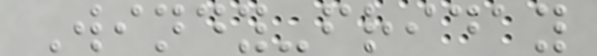Windy-friday
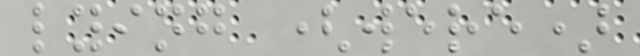lying (were)
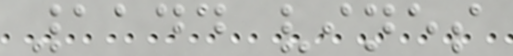1144 vines
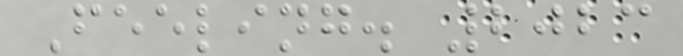Feeling. 2023
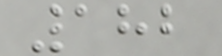182
